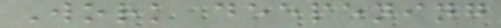Work deepening
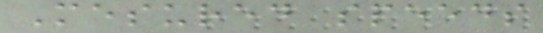Mesured speeds
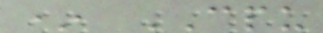* CPU
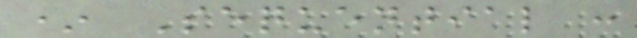* Sequential :
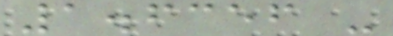1.6356 -
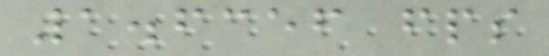1.6356 fps
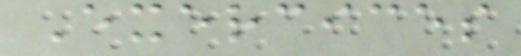Exercices
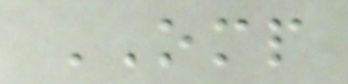OMP
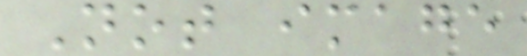Not image
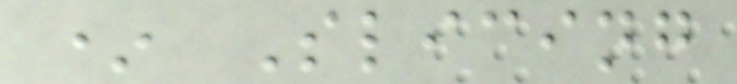* Slicing
